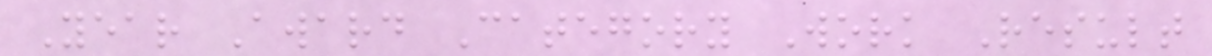Year Award Category Work Result
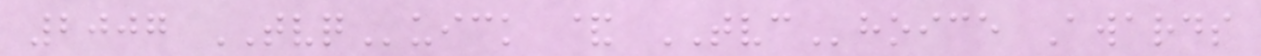2007 TVQuick & TVChoice Awards
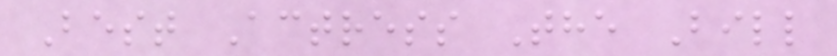Best Actress The Bill
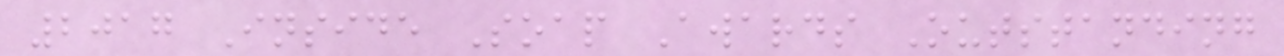2017 Inside Soap Awards Outstanding
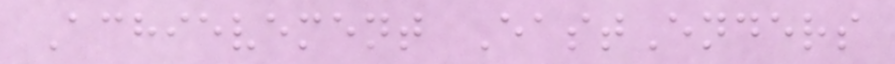Achievement EastEnders
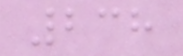238
